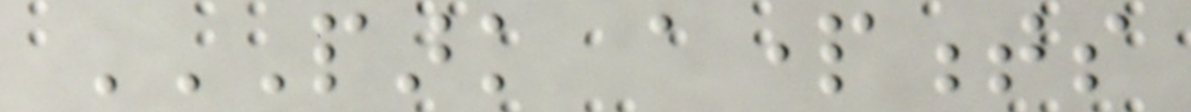PARK APARTMENTS
